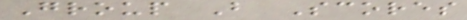Group B Scores
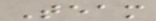Team
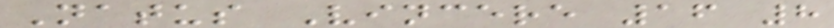Natus Vincere 16 8
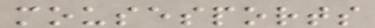mousesports
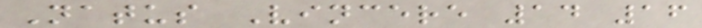Natus Vincere 14 16
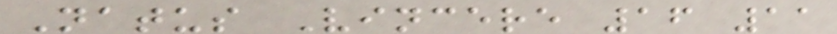Natus Vincere 16 11
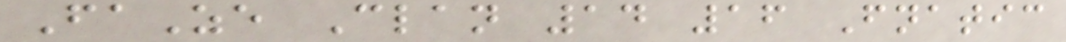FaZe Clan 14 16 Fnatic
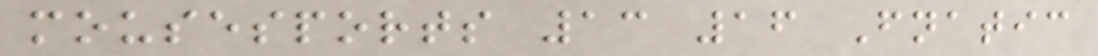mousesports 13 16 Fnatic
